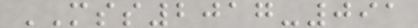MSS2017-091
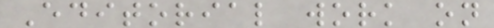Editorial work on
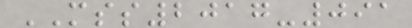MSS2017-091
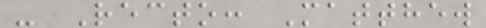- Recto: Matthew
